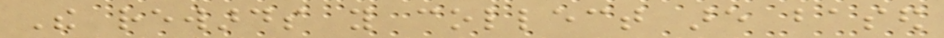The rewards you collect are based
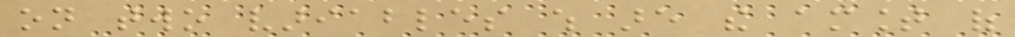on two variables which are the amount of
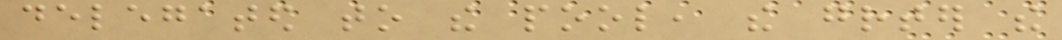delegated to the pool, the greater the
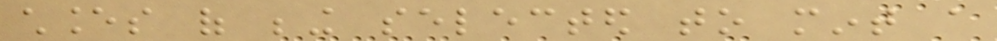chances of being selected to mint a
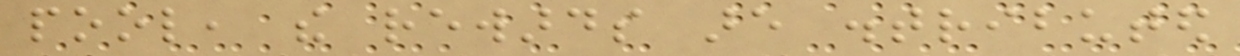pool, the rewards are distributed
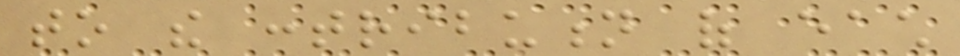to the contribution of each
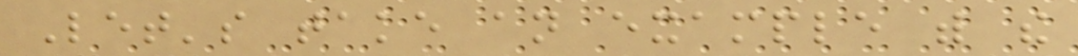Let's take an example with the
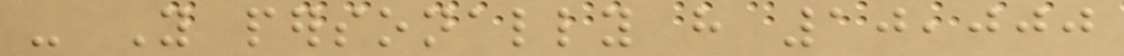- You personally have 10,000
